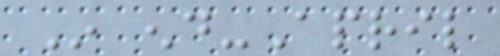In end-April
